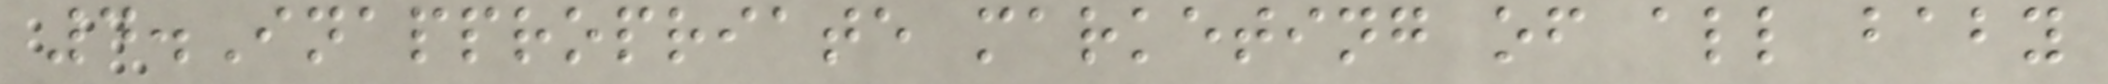4.Inappropriate marketing of all baby
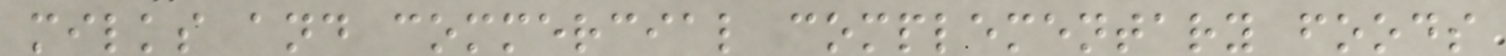milks and commercial complementary foods
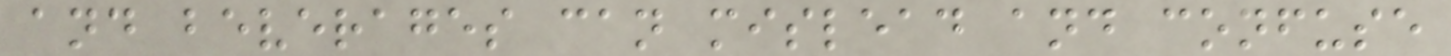and beverages can mislead and confuse
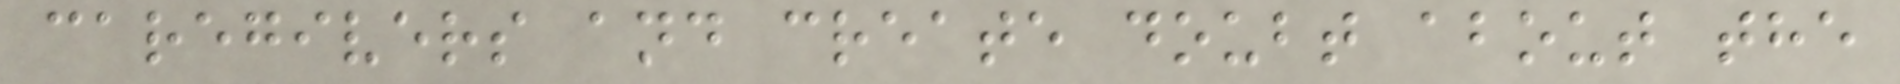caregivers and create doubt about the
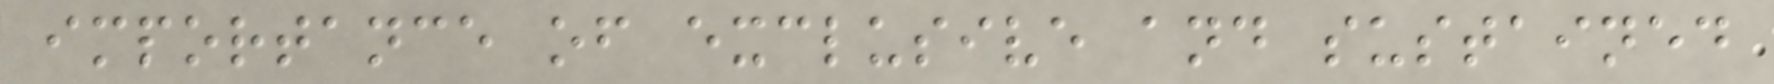importance of exclusive and sustained
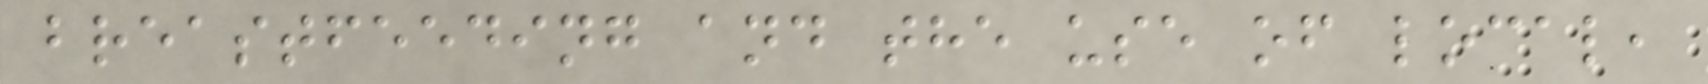breastfeeding and the use of local,
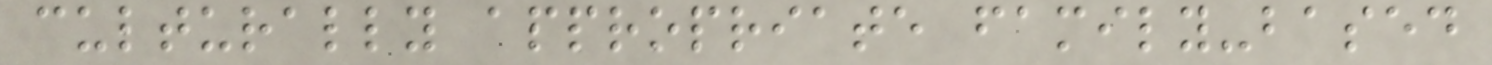culturally appropriate family-based
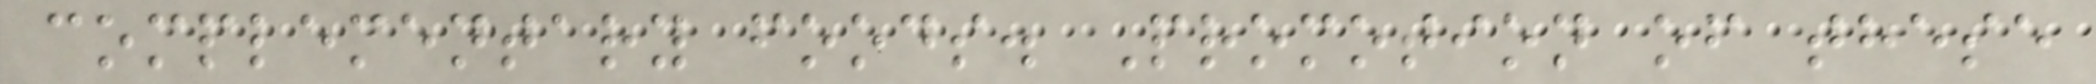complementary foods. Promotion of these
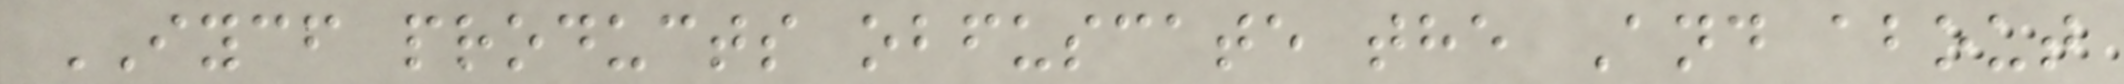IYCF products obfuscate the And about
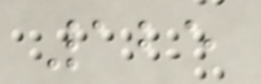125
